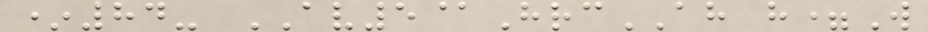*84- AV5@HrcAH h=W
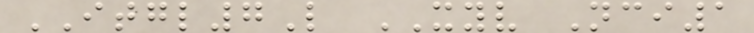ITGL7L XYV Nci1
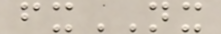fxNX
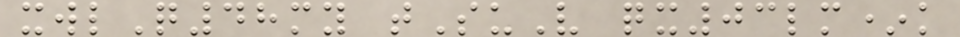xwlQ48my tSuV qx03lm*k
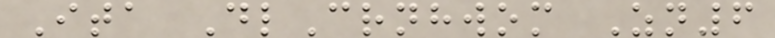Ita DlCrnhwom Zn6
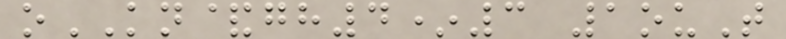oKN&gh4*3 1ouT
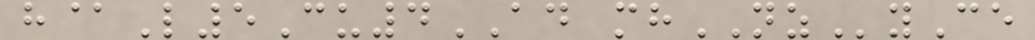h@L5Cu4AD mhNZyCe
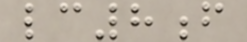lc8f
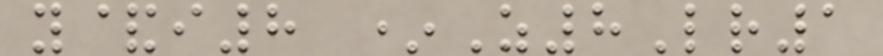y&i8 *Z8Lr1
